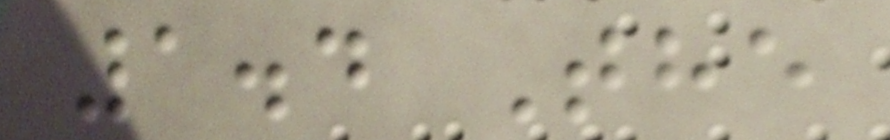1.4 The
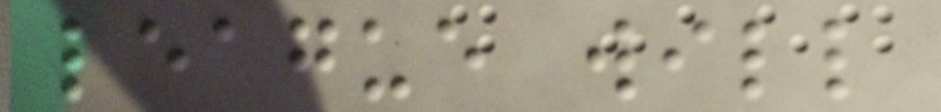league will
